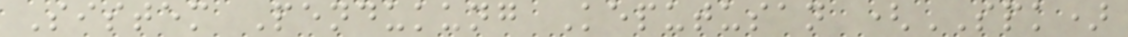Sistem Pendukung Keputusan (SPK)
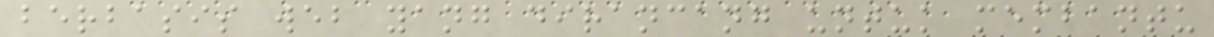berbasis web yang dirancang untuk membantu
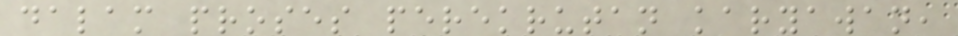dalam proses perekrutan karyawan,
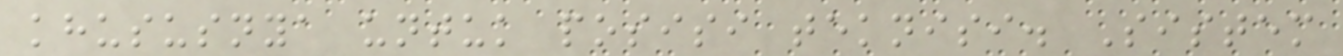khususnya untuk posisi teknisi. Sistem
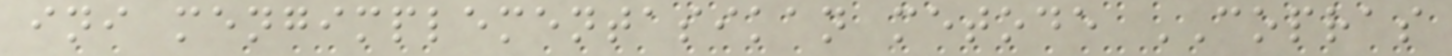ini mengimplementasikan metode COPRAS
